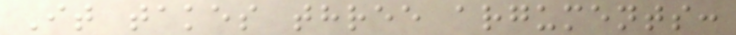It takes three arguments:
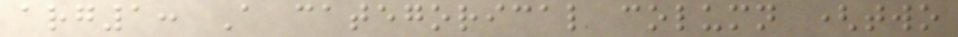arg1: A categorical column (two
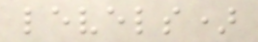levels)
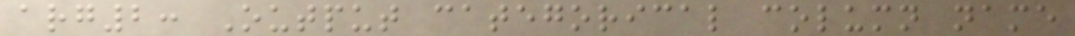arg2: Output categorical column name
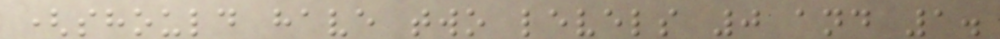(should have two levels 0 and 1.
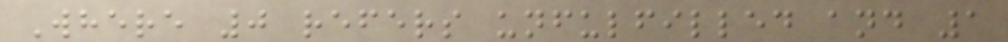Where 0 refers unfulfilled and 1
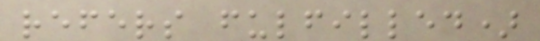refers fulfilled)
